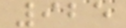925
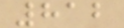812
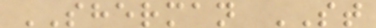SHERMAN ST
